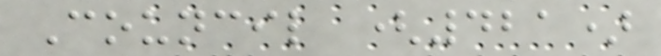Council (421)
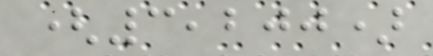(3,200)
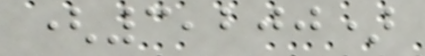(3,200)
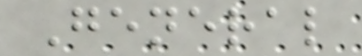General
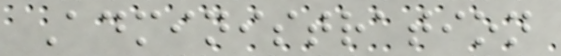Administration
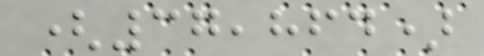(37,864)
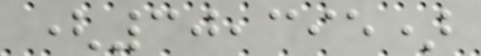(30,395)
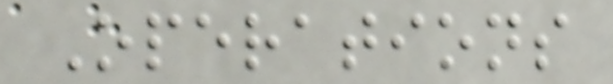Operations
